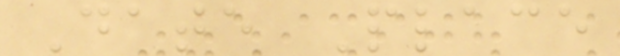Date Place
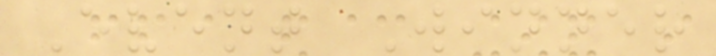Event Winner
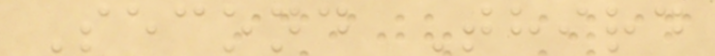Second Third
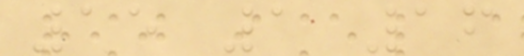15 1 16
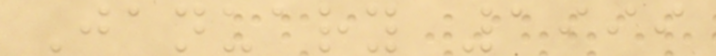January 1999
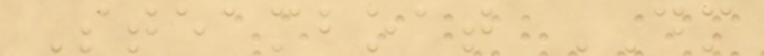Steamboat DM
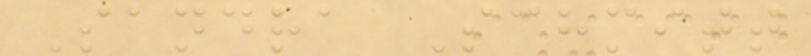Sandra Schmitt
